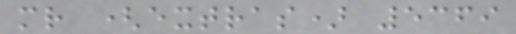mr (extras) 5369
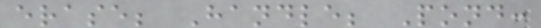erase; Handle; Pond:
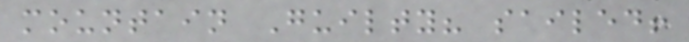mountain Guilty? sailed!
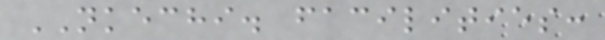NKECHI. facilities:
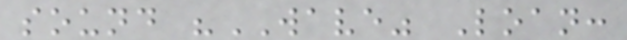sound "WAVE" Loan:
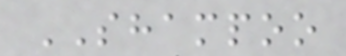SHAMPOO
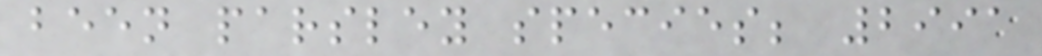been parsley species; 2991
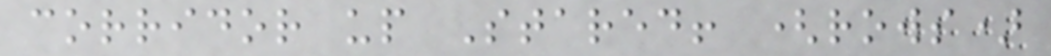corridor up Stared! (rows)
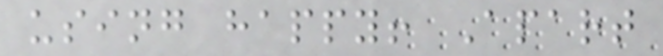using happy! Apart
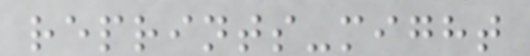reprints-might
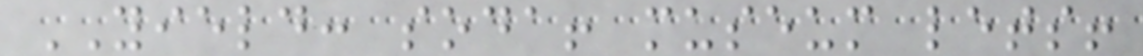YIELD: soda! museum lets!
